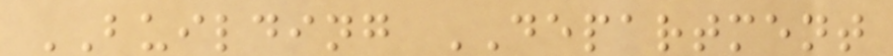BUILDING DEPARTMENT
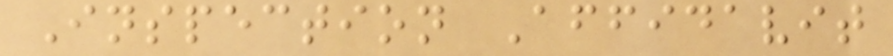Inspection Affidavit
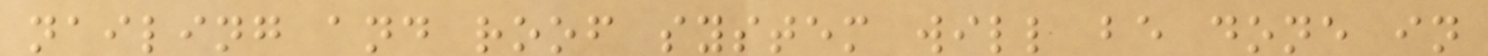nailing and roof system will be done in
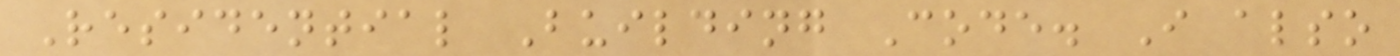Residential Building Code. I also
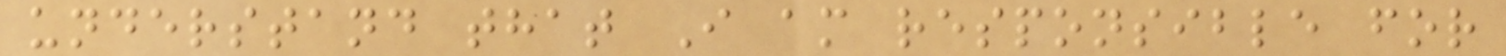understand that I am responsible for
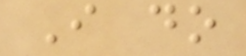I do
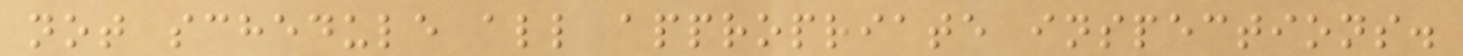not schedule all appropriate inspections.
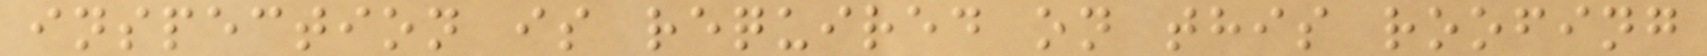inspection is required on this roofing
